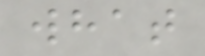what
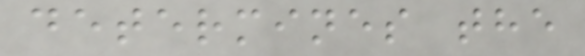determines the
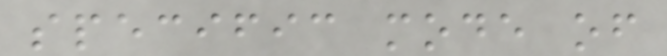specific mode of
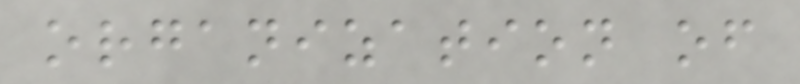organization of
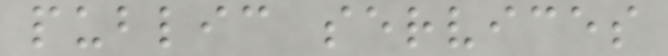public services
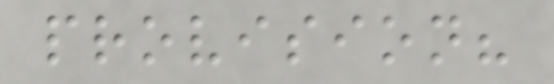provision?
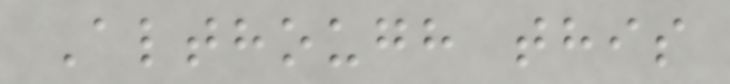Although this
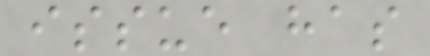issue has
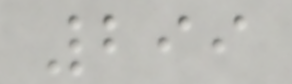299
